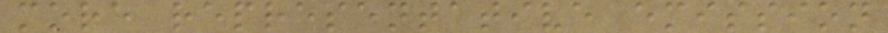more representative emission
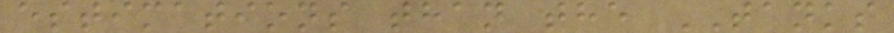estimations than the TANKS
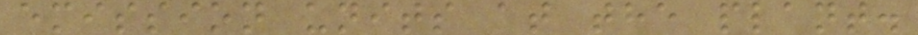emission units at the plant.
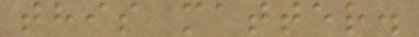this matter.
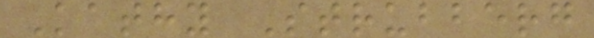Kathy Strubberg
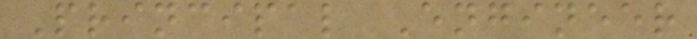Principal Engineer
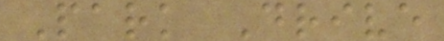Park Drive
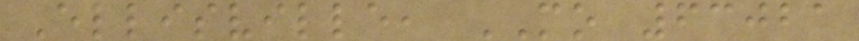Ellisville, MO 63021
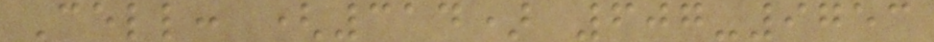Cell: (314) 607-9753
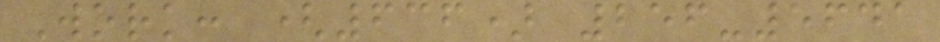Work: (636) 256-5641
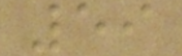59
